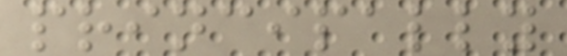principally
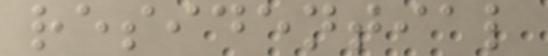residential
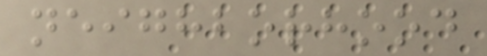neighborhood
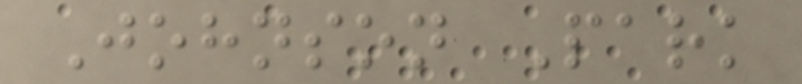Johnson Park
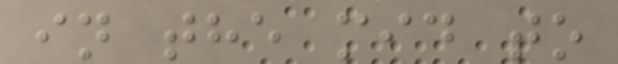in the mid to
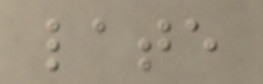late
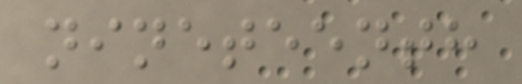nineteenth
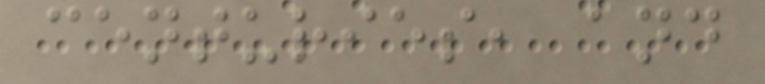centuries, and
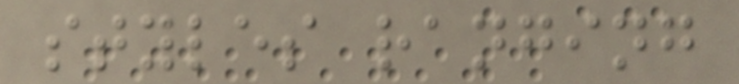styles ranging
